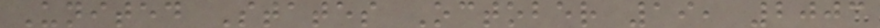United States October 19, 2003
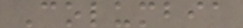Columbia
